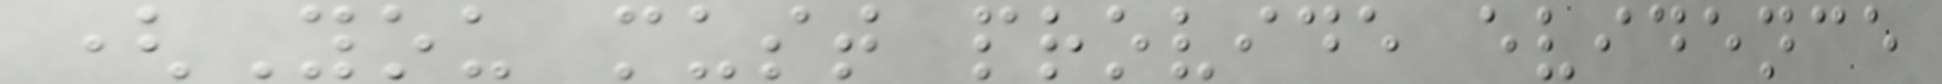(You must provide evidence
